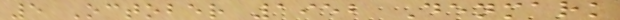5 October 1952 Denmark
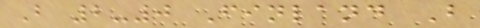B 2-0 Finland B
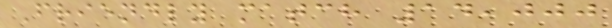Friendly match 14,000
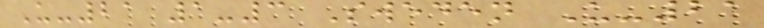U-21 1-3 Sweden U-21
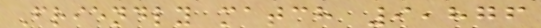Friendly match 9,876
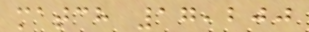match 17,200
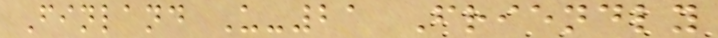Finland U-21 Friendly
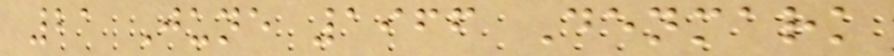21 June 1966 Denmark
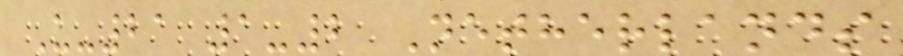U-21 1-2 Netherlands
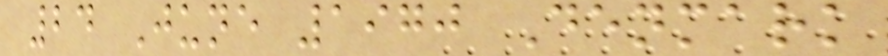24 June 1970 Denmark
